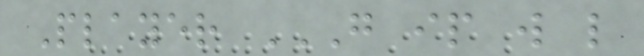Player G IP W L
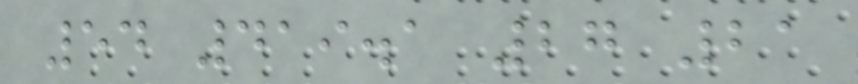54 419.1 27 21
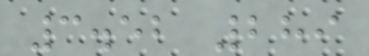3.52 289
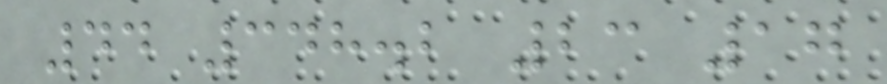44 348.2 23 17
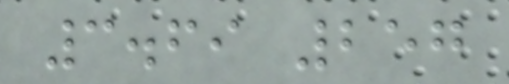3.69 257
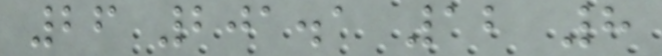26 201.1 12 8
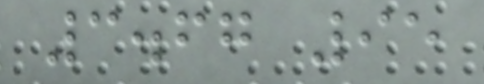3.67 95
